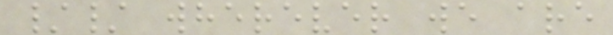// wherever we are
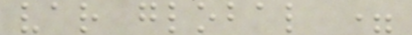var global =
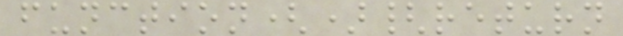function(){return
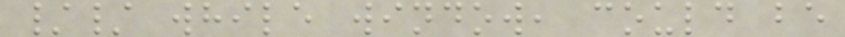// while window, could be
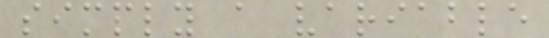simply a variable
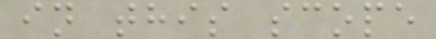in this scope
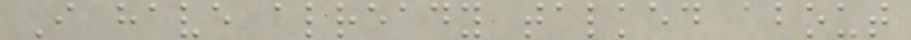I have already talked about
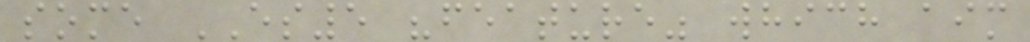some ES5 "feature" which aim
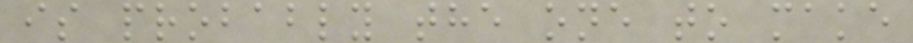is probably the one to make
